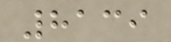8139
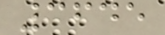3645
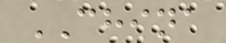CHINA
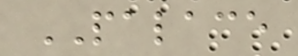PALACE
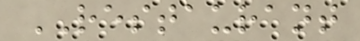RESTAURANT
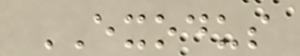EXODUS
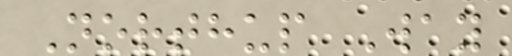Northup Way
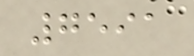7591
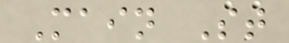Main St
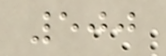500
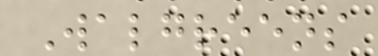Walgreens
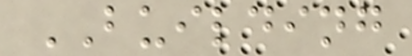BUILDING
